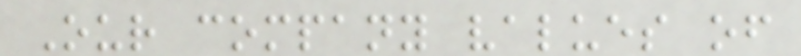Our company values of
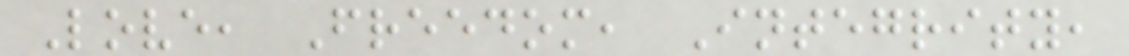Love, Freedom, Integrity,
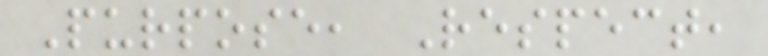Purpose, Respect,
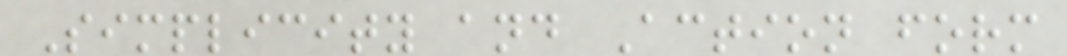Simplicity and Action form
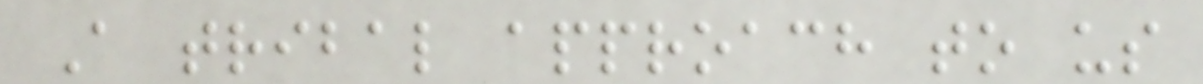A tribal approach to us
